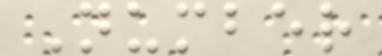Number
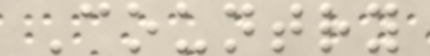Country
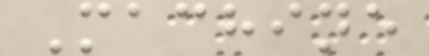Machine
